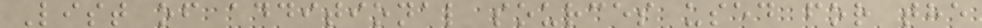List of additional sources used for the
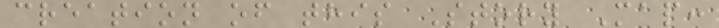creation of this Story Map:
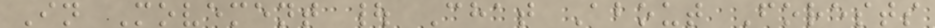In Movement | Chat About Forests
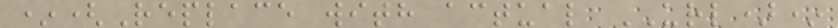*(Replace with actual URL)*
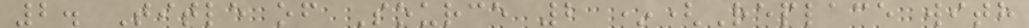2. Title of Source 2 *(Replace with
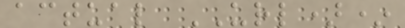actual URL)*
